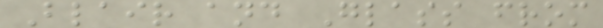Blair and Glass from
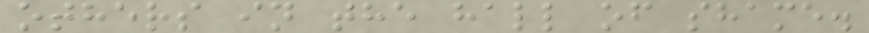others in the hall of shame.
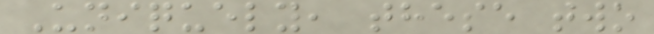Uniquely, these two
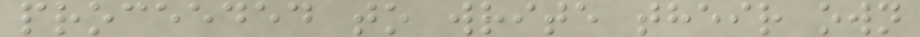proceeded to write their own
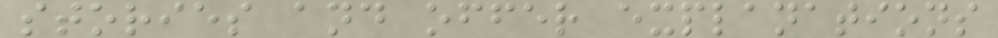stories and offer explanations
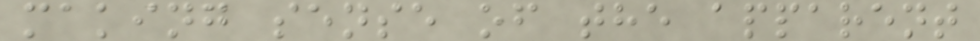making sense of the apparent
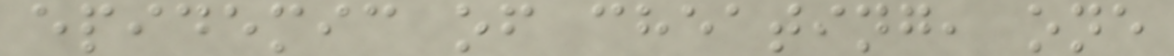epidemic of cheating, one
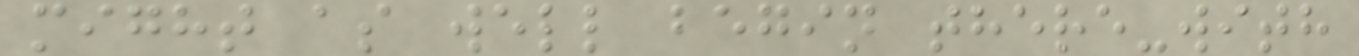might as well begin there-with
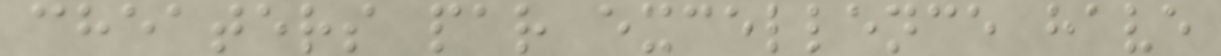cheaters par excellence have
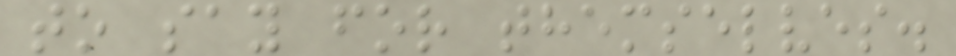to say for themselves.
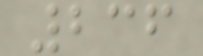236
